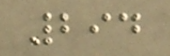294
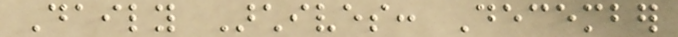Daily Archives: December
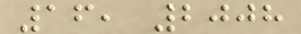16, 2008
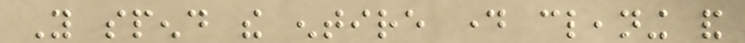You spend the entire day cleaning and
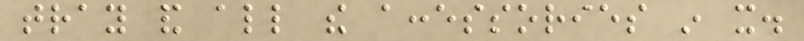tray and all the accessories in it.
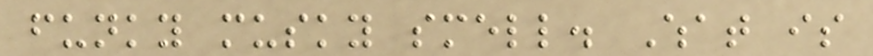funky musky smell. What is
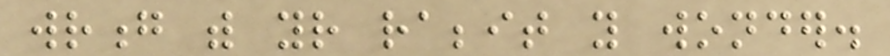wrong with your rabbit you wonder.
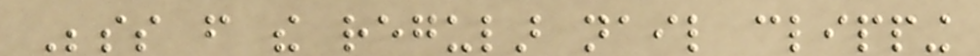Besides from the regular nail clipping
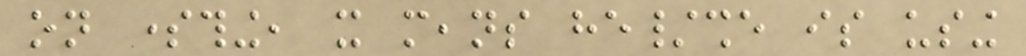on something, it means he/she is using
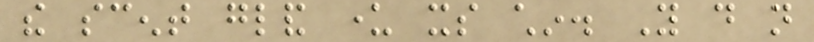the scent gland under its chin. You do not
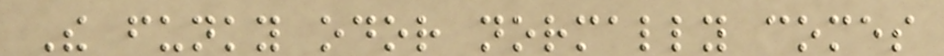The funky odor normally comes
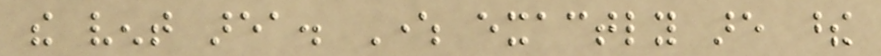the vent area. Where exactly are these
